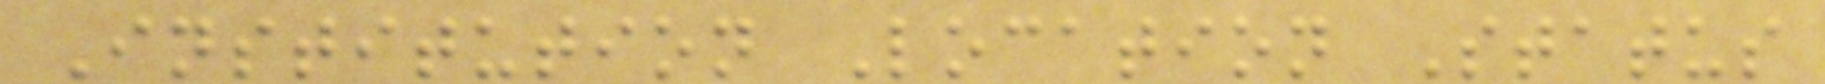Institution Location Status
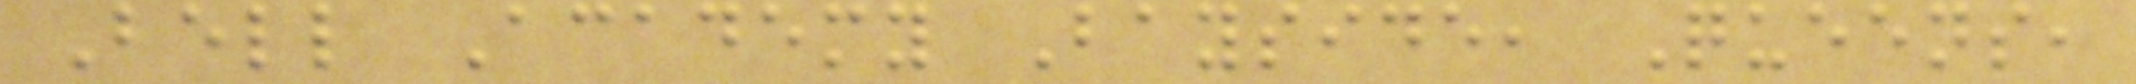Bell Academy Bayside, Queens,
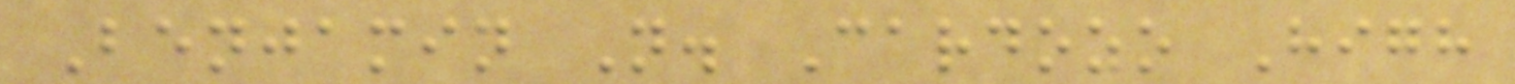Benjamin N. Cardozo High
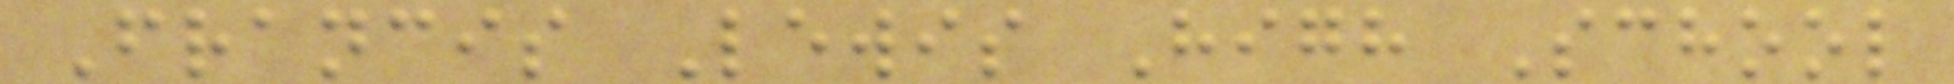Francis Lewis High School
